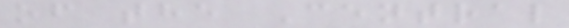of the Central
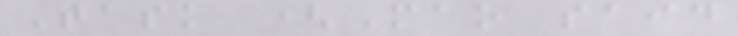Task (Mao said
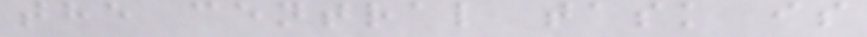the central task is
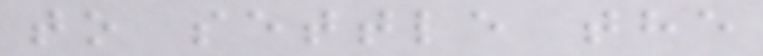to settle the
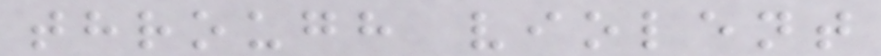through violent
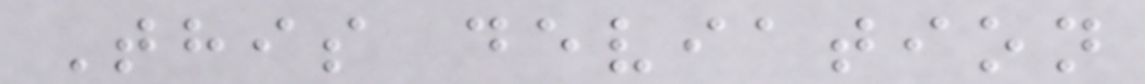This deviation
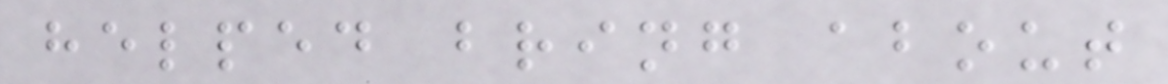helped bring about
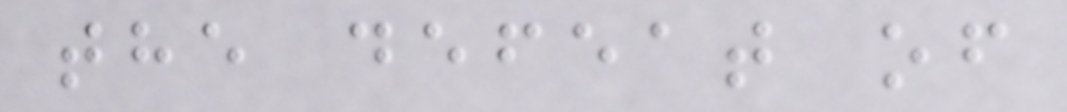the defeat of
